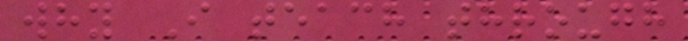why I teach through
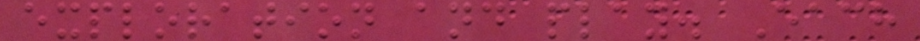exploration and play. Each
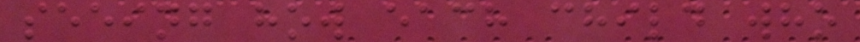seeing how each child who
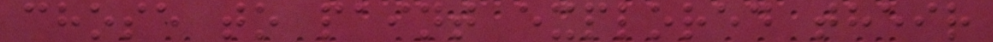chose to paint explored their
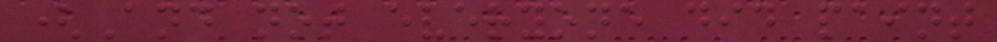(And not everyone did paint
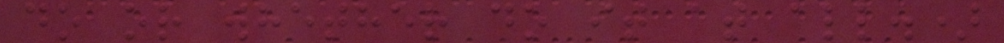do or whether do it at all.)
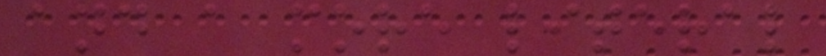and a more literal
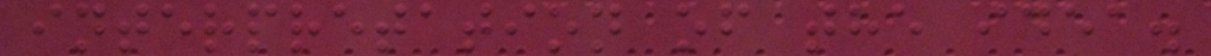interpretation of the idea.
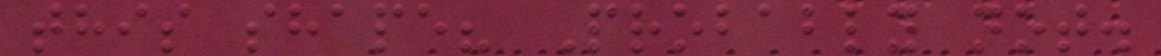this shape? Probably not.
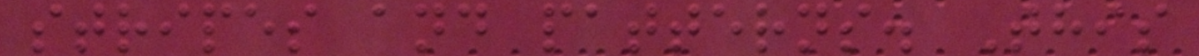stripes and patterns. This
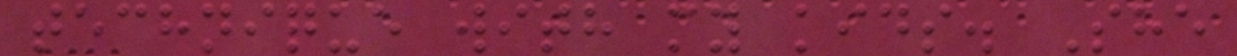technique with my kids. She
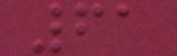61
